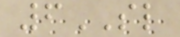6SL
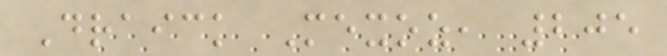Draick Mexoz, 205
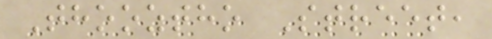Thooztho Street,
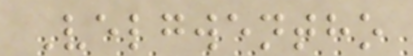Velgwentho
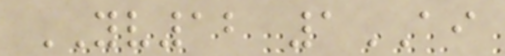YV12 1AI
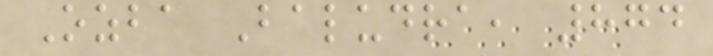Ozba Baludra, 874
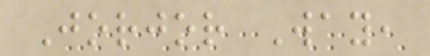Jorjor Way,
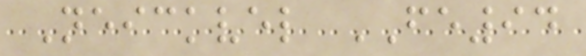Neickvel FE94
